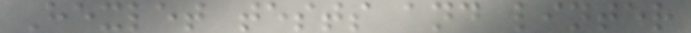Hexlet tests and linter
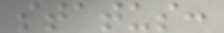status:
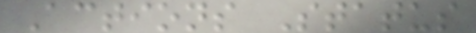Actions Status
